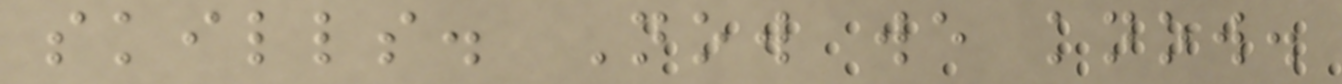skills. Now we know.
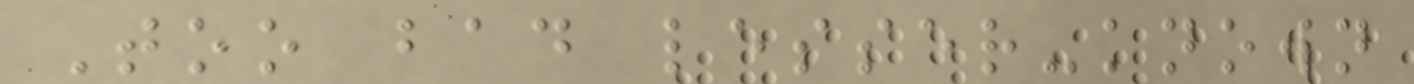Too bad lesser-known
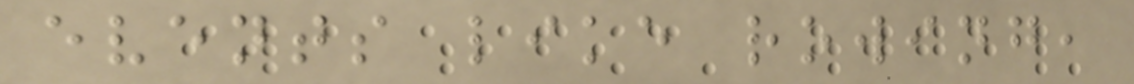events like rowing,
